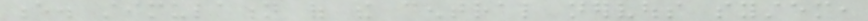e. stimulation of the central nervous system,
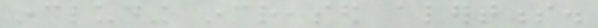including increased alertness.
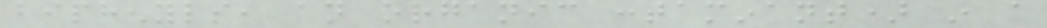biphenyls, an organic contaminant) in a
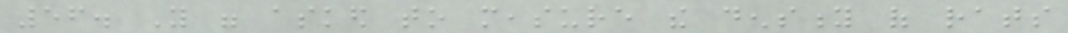56. You were asked to measure the density of rats
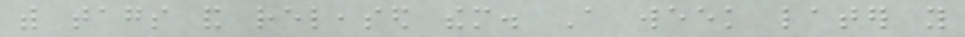with tags and released them. A week later you
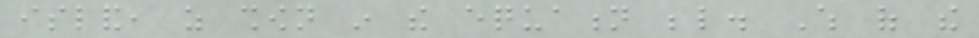island, as shown in the equation below. Which of the
